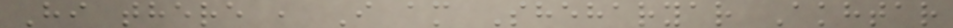Hi there , I am Sheharyar Akhtar
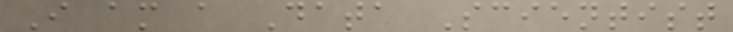I am a Data Scientist
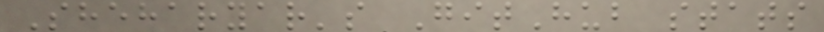Sheharyar's GitHub stats
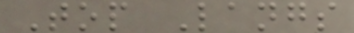Top Langs
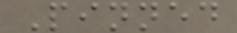Pinned
